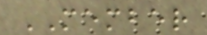MEMBER
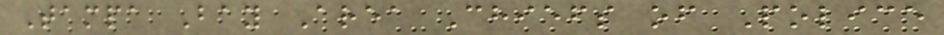Tampa Bay Area Chiefs of Police
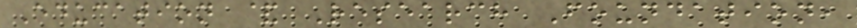Education & Research Foundation,
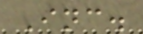Inc.
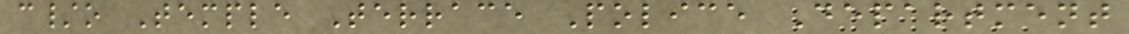c/o Temple Terrace Police Department
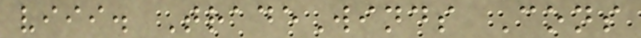viii. TradeWinds Cons
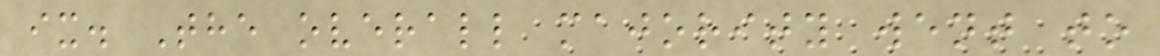ix. The overall majority went to
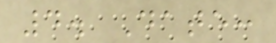4. Date:
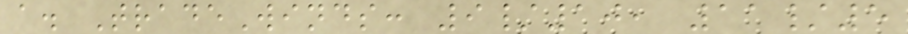a. TradeWinds: 9/10, 11/5
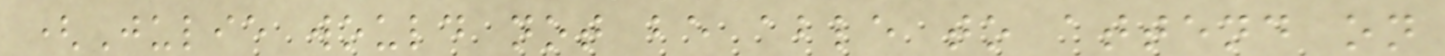(Julie would not be able to attend on
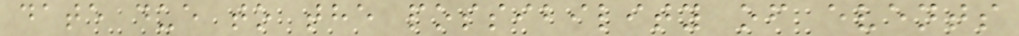date due to the possibility of events
